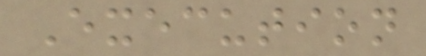Execution
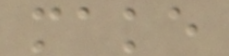make
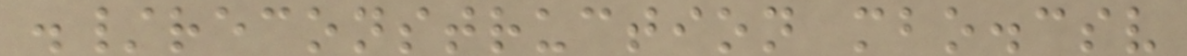./reconstruction mbo.csv
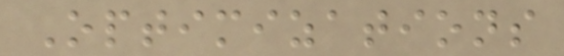Optimizations
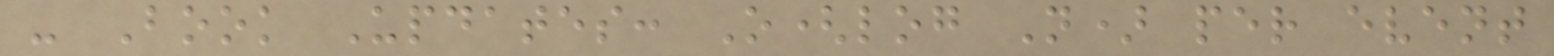- Book Updates: O(log N) per event
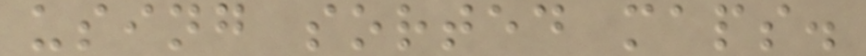using sorted maps.
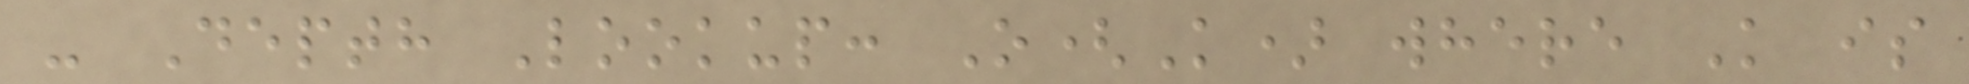- Depth Lookup: O(K) where K is
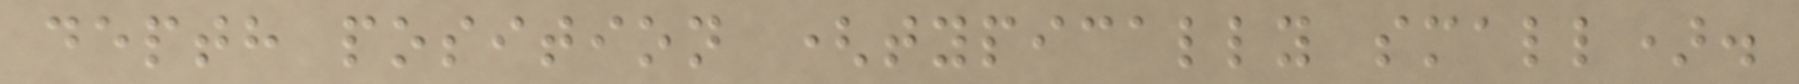depth position (typically small).
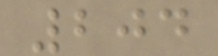204
